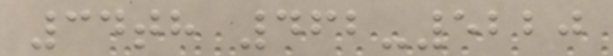34th 462-5220
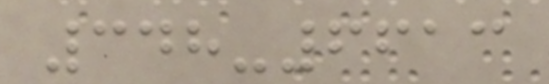348-6613
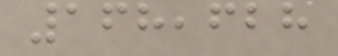168,628
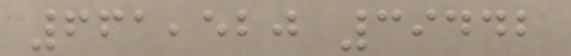661,520 39442
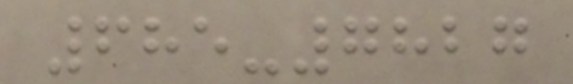685-7827
